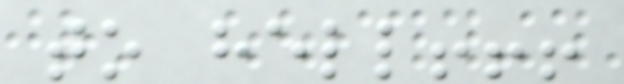to hell!!!
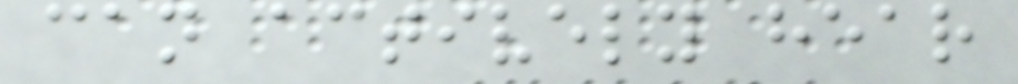can actively hear
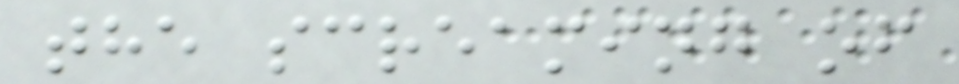the screaming of
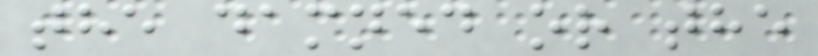the damned or the
